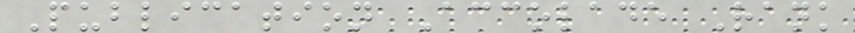Publication Accolade Rank
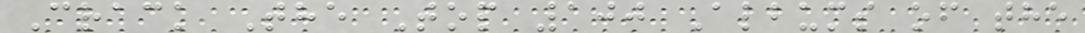Crack The Top 100 Albums of the
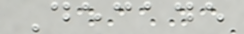Decade
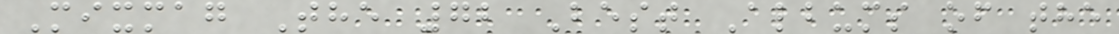Mixmag The 72 Best Albums of the
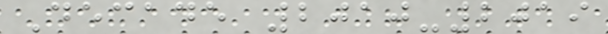Decade 2010-2019
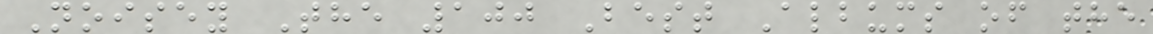Noisey The 100 Best Albums of the
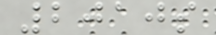2010s
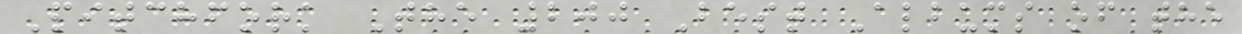Pitchfork The 200 Best Albums of the
